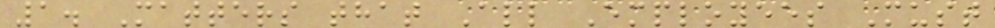1. Matters that All Employees Must
